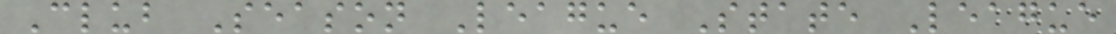Club Season League State League
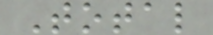Total
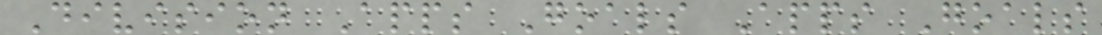Division Apps Goals Apps Goals
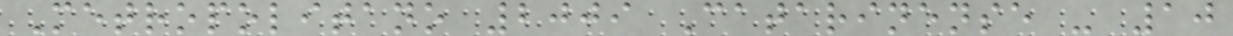Metropolitano 2009 Catarinense - 10
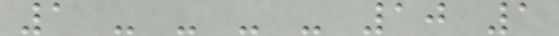1 - - - - 10 1
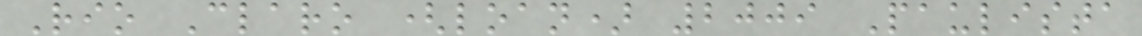Rio Claro (loan) 2009 Paulista
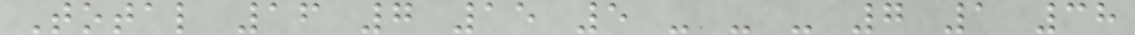Total 16 7 15 5 - - - 7 1 38
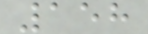158
